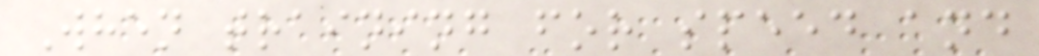When training for speed and
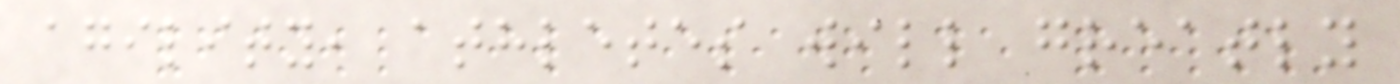agility, athletes will greatly
